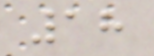18
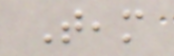Team
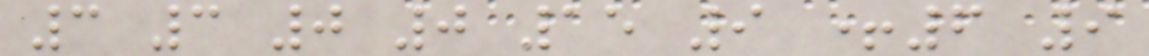3 3 0 0 15 9 +6 9
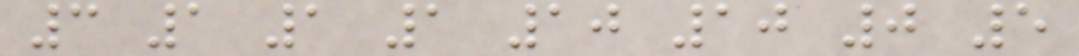3 1 1 1 10 10 0 5
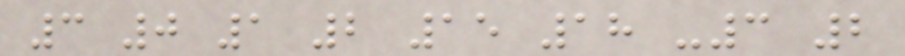3 0 1 2 15 18 -3 2
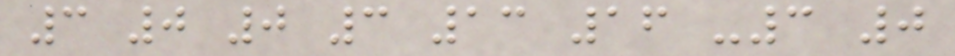3 0 0 3 13 16 -3 0
